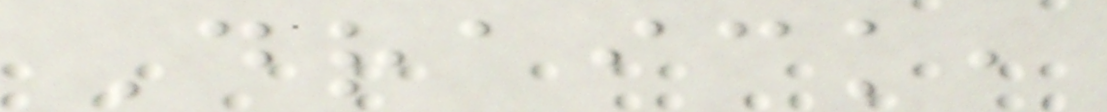Draick,
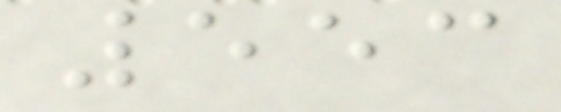553
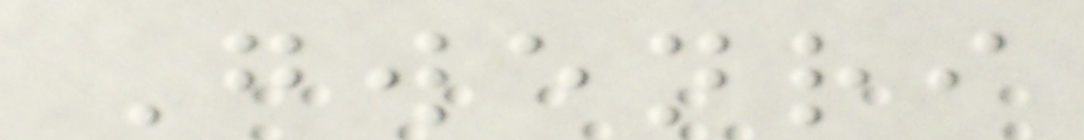Gwenri
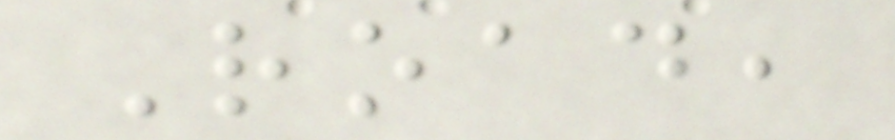Road,
